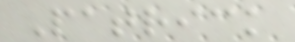Patrick
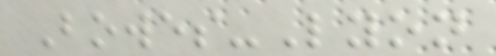Bowes-Lyon
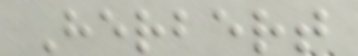Herbert
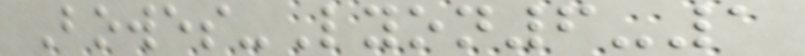Bowes-Lyon6-1
